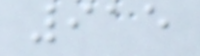915
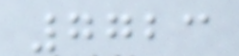7723
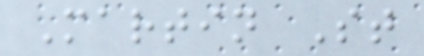Martin St
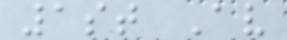1st Av
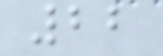22
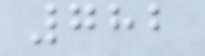782
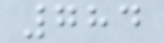784
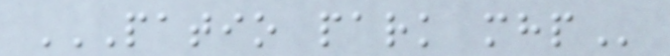PATIO PARK MHP
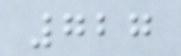727
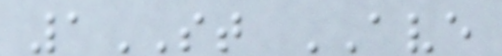1ST AVE
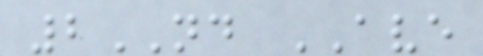2ND AVE
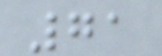71
